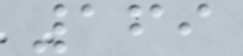169
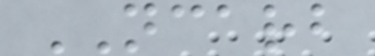NCARB
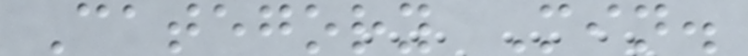Category Min.
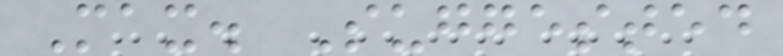Max. Suggested
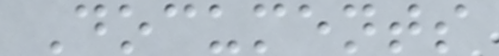Documents
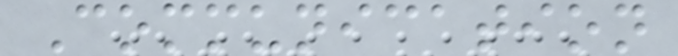Communication
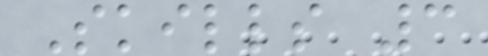Skills 3
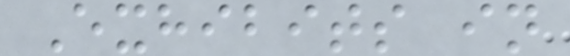Exhibits in
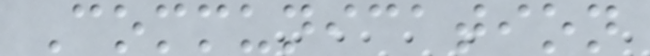Communication
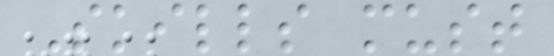Skills must
